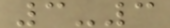3-3
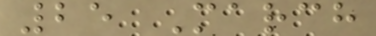25 March
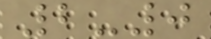2-0
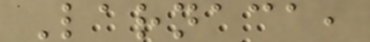Larnaca,
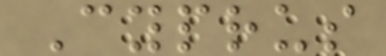Cyprus
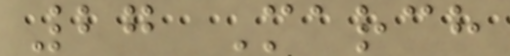27 March
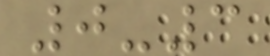0-3
